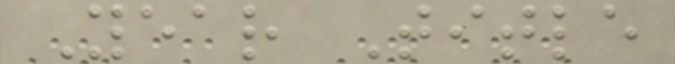Year Title
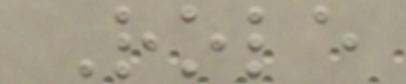Role
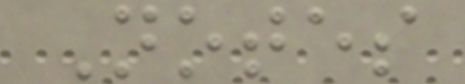Notes
